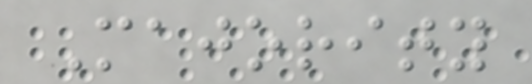Majority
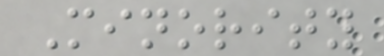Minority
